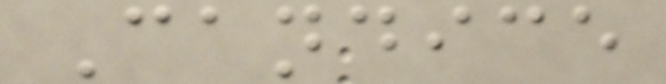Candice
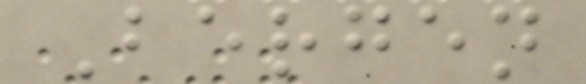Bergen
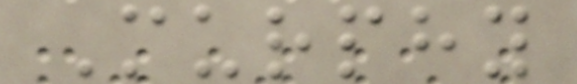Murphy
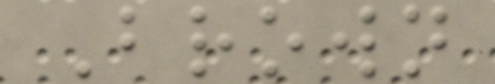Brown
